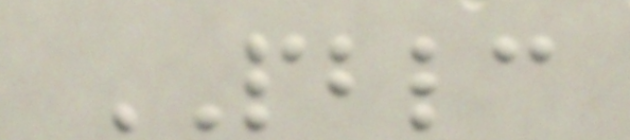PBLC
